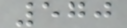570
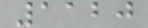1120
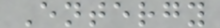Entergy
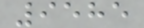9585
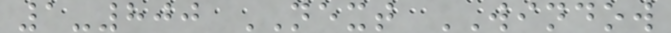1-800 NEXT WINDOW
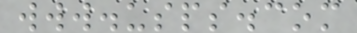www.usps.com
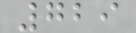729
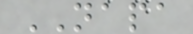NAPA
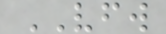VFW
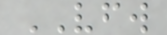VFW
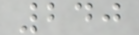240
